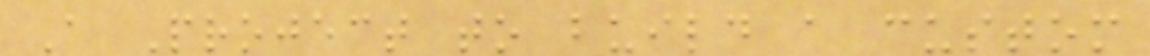A Project to build a custom
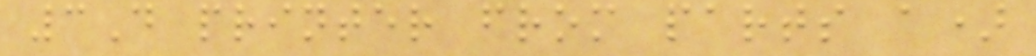3D printer from parts a)
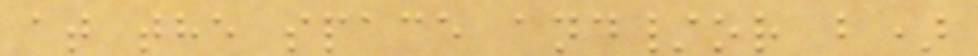at the space and/or b)
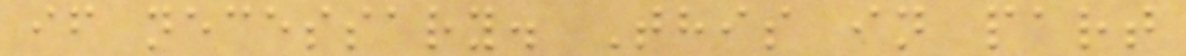if necessary. This in part
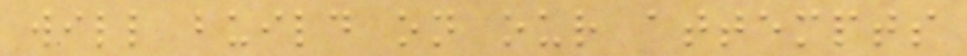will build on our attempts
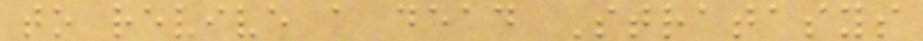to revive a dead Stratasys
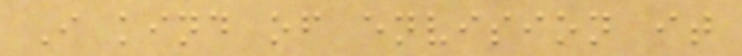I kind of envision it
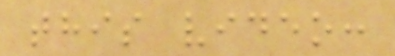this video:
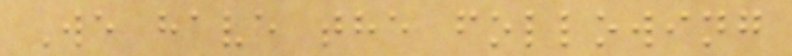We have the following
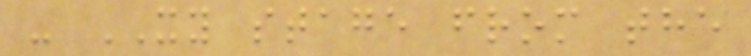- XY stage from the
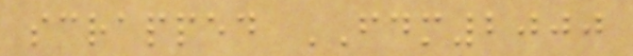scrapped FDM2000
